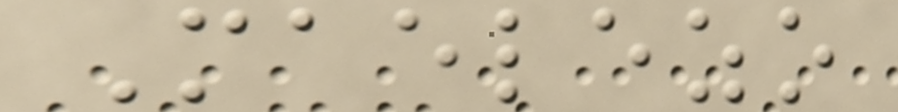Maelezo
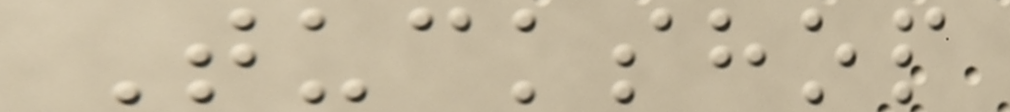Tuckshop
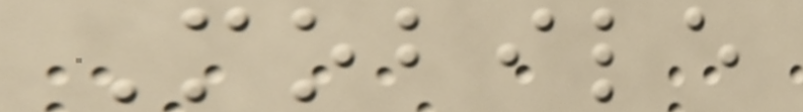Mobile
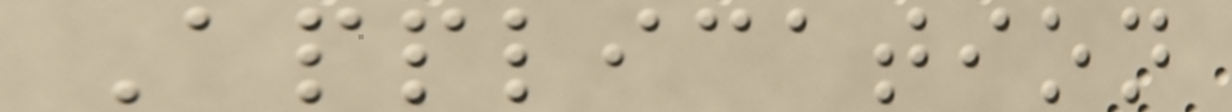Application
